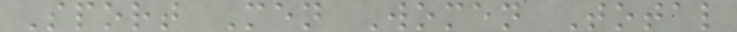Sport Men Women Total
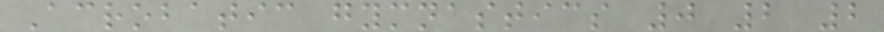Acrobatic gymnastics 0 2 2
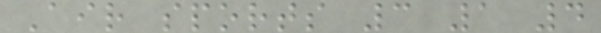Air sports 3 1 4
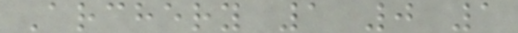Archery 1 0 1
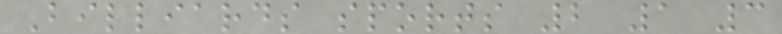Billiards sports 2 1 3
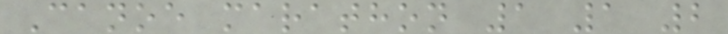Canoe marathon 1 1 2
